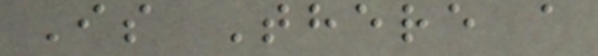Is There a
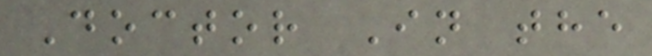Doctor In the
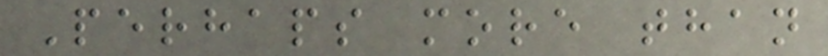Perhaps more than
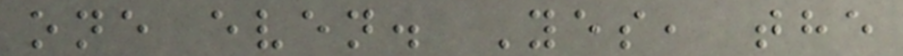one even. Yes, the
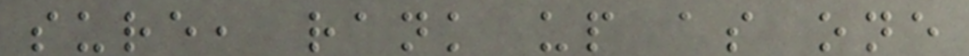sure, rank up as one
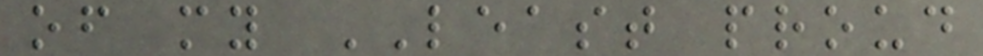of my LEAST proud
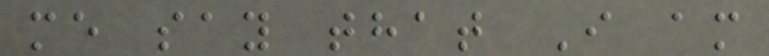me say that I am
